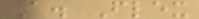A. Flex
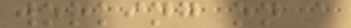working on a
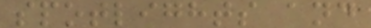spotlights and
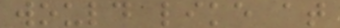would like at
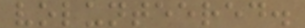volunteered.
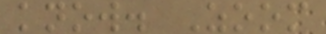know. Zoom
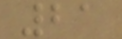21
